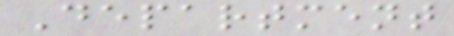Department
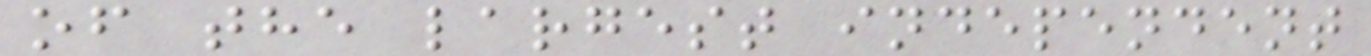of the largest independent
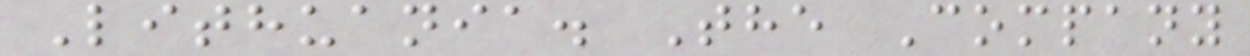Lithuania. The Company
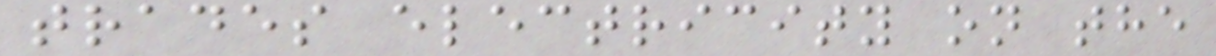trades electricity on the
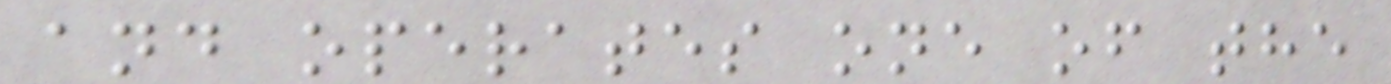and operates one of the
